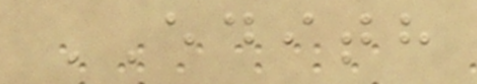EDITH
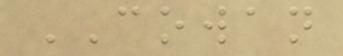COWAN
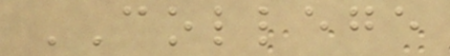COLLEGE
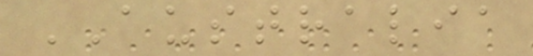AUSTRALIA
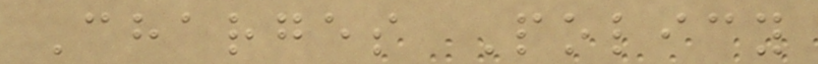Charges Policy
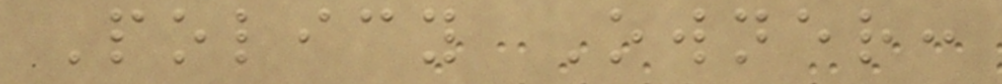Policy Owner:
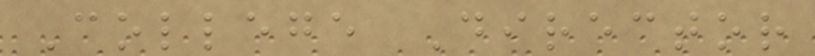College Director
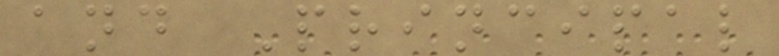and Principal
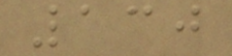130
